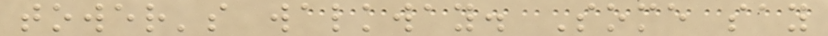tower's walkway. Some say
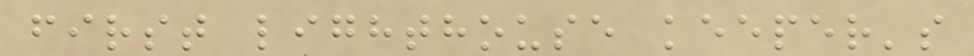first lighthouse keeper's
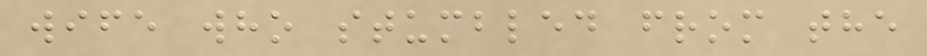wife who stumbled from the
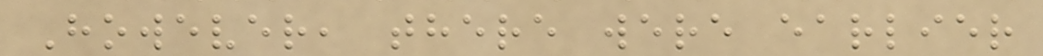However, there were earlier
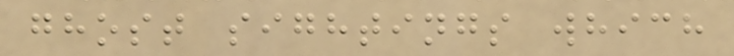ghost sightings which
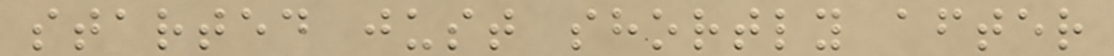started just shortly after
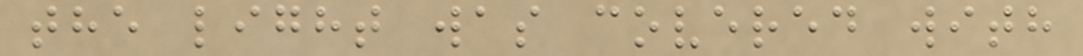the light was covered with
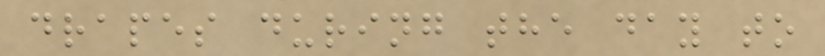drapes during the day to
